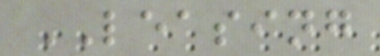LEASING
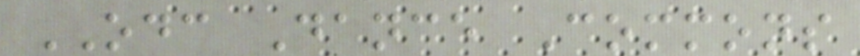ODC Dance Commons
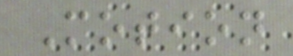Motion
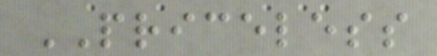PRICELESS
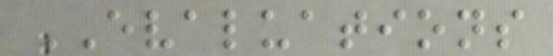EVALUATIONS
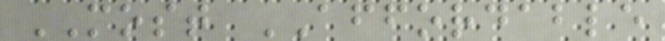MOST AFFORDABLE
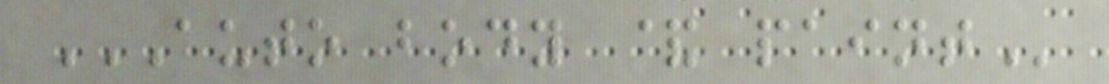AUTO BODY & PAINT
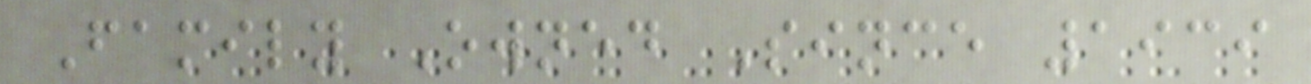Family Owned Since 1939
